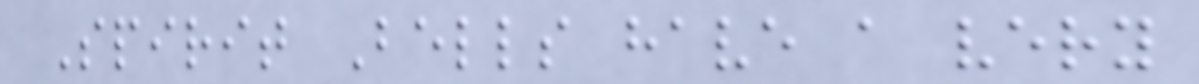Spirit Bells have a very
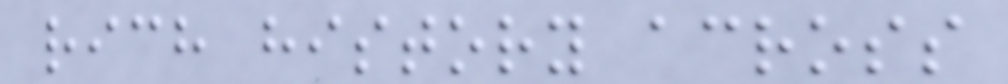rich history across
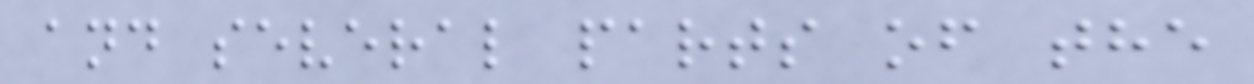and several parts of the
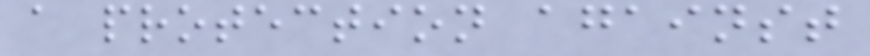a protection against
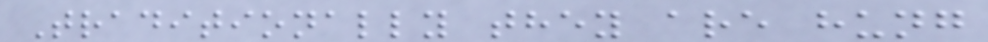Traditionally they are hung
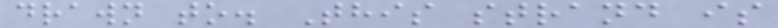drawn to. This strand is
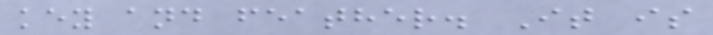key and feather. It is
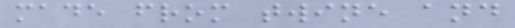made from twine and
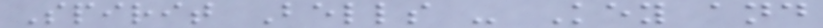Spirit Bells - Key and
